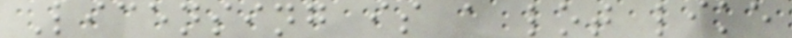Licensing is a lot like
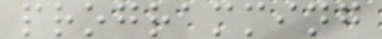programming
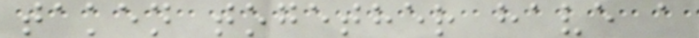taken together have a
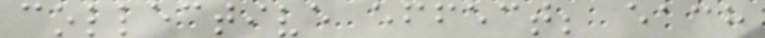collective effect; each
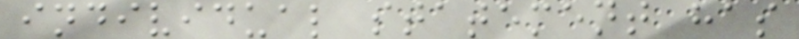individual statement has
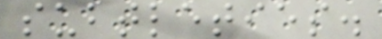subtleties.
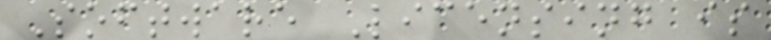Software Licensing is
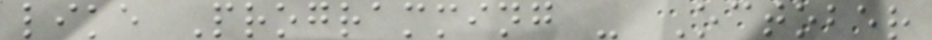like Programming - October
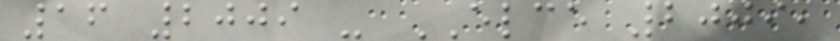16 2009 - ELCE 2009,
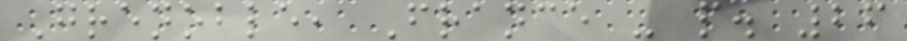Grenoble, France - p. 26
